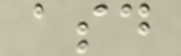asd
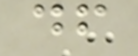df
